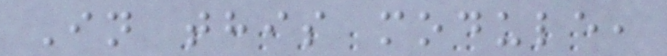In this module,
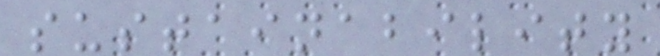sustainability
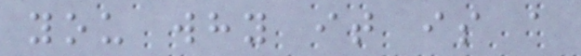you why it is a
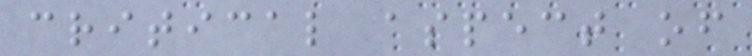critical aspect of
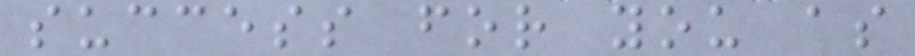success for you as
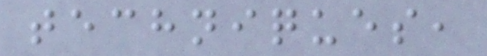techniques,
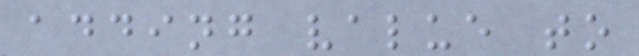adding value to
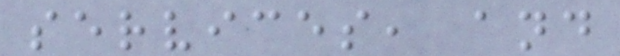services, and
